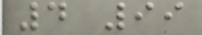4 99
